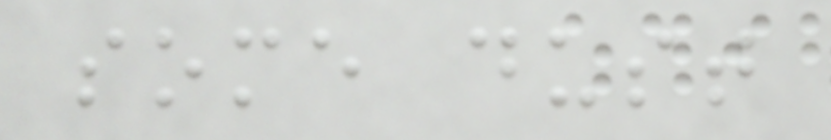some dust
